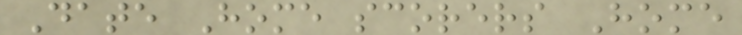Date Home scorers Home
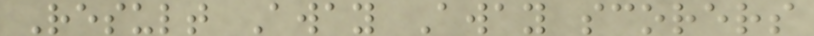Result Away Away scorers
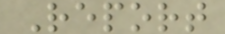Report
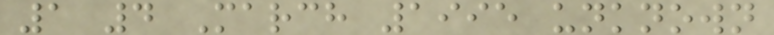1 4 March 1995 unknown
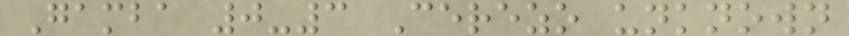Gamba 0-3 Cerezo unknown
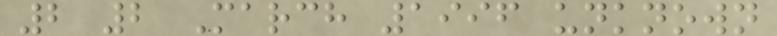2 2 March 1996 unknown
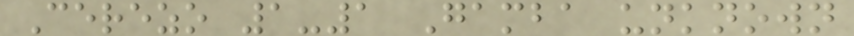Cerezo 1-1 Gamba unknown
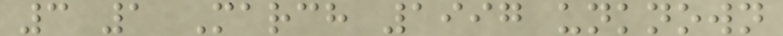3 1 March 1997 unknown
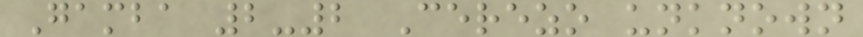Gamba 2-2 Cerezo unknown
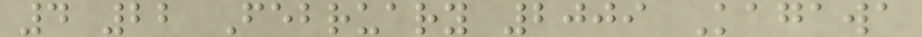4 22 February 2009 Kagawa
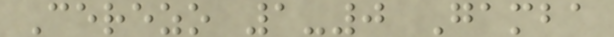Cerezo 1-0 Gamba
